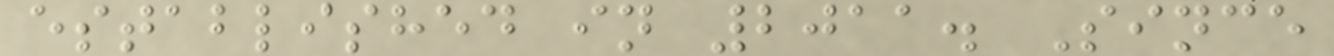established in 2011. Since
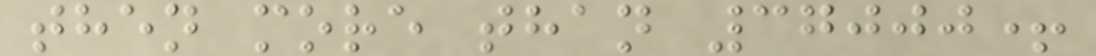then more than 37000+
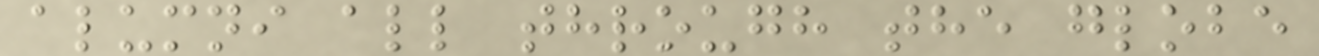alumni all through the globe
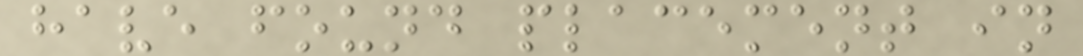have found placement in
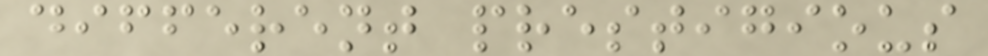different prestigious
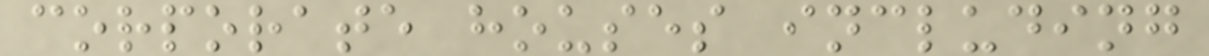corporate houses including
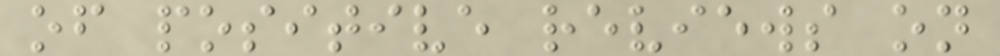of positive reviews on
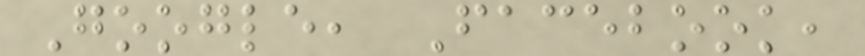Google, Facebook,
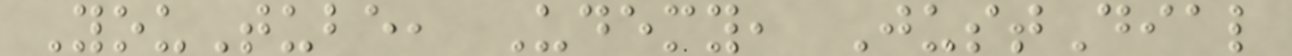YouTube, Udemy, JustDial
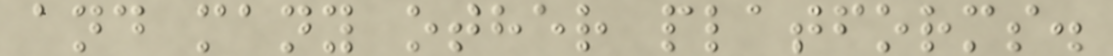and many other platforms.
